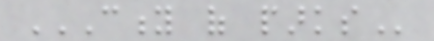CITY OF PARKS
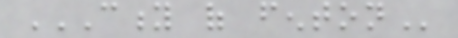CITY OF FENTON
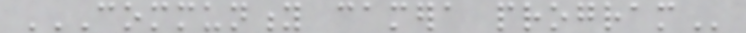COMMUNITY CAMERA PROGRAM
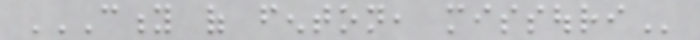CITY OF FENTON, MISSOURI
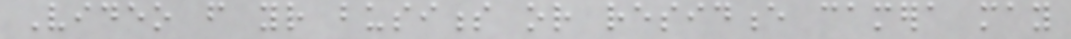Video from your business or residence camera may
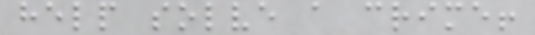help solve a crime!
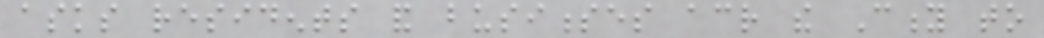asks residents and businesses across the City to
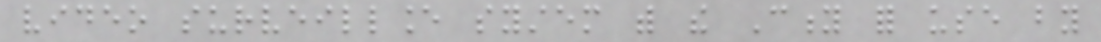video surveillance system with the City for use by
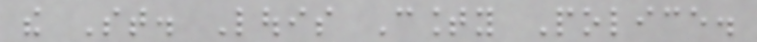the St. Louis County Police.
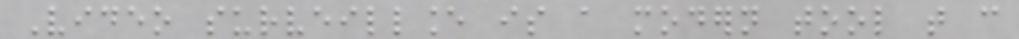Video surveillance is a modern tool that can
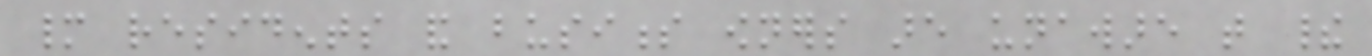many residents and business owners are unaware that their
